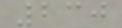230
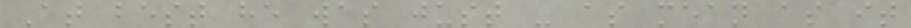At best he was just - as mean as it
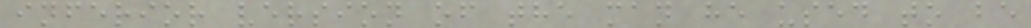inferior version of the man he used to be
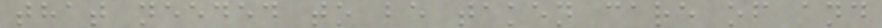that needed to be taken care of and
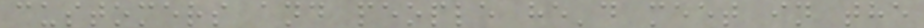customers and people he'd meet in the
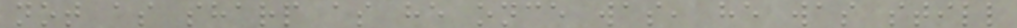not as sharp as he once was, he was still
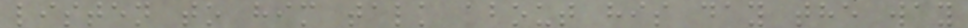listen to him talk about his day the way
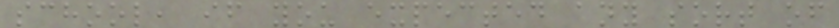school, if you expected any sort of
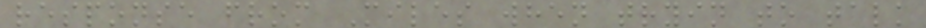response from Miles when tryin to talk
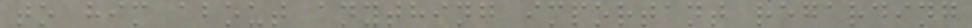to him about anything important regarding
